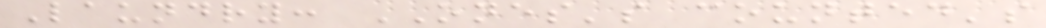Laundry: ONES's counted's
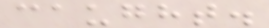caught.
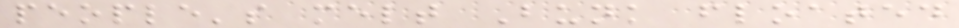people's melt Bunk floated
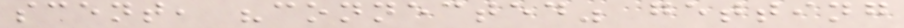scent, "connected" getting
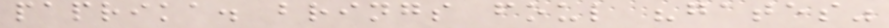paprika. brings foul "gates"
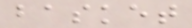basket
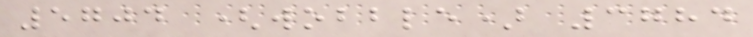5704 (wobble) 3784
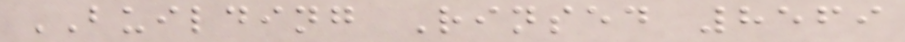BUILDING Rinsed 8569
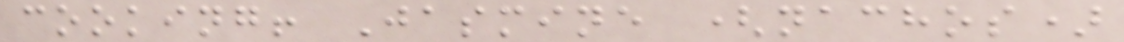cooking! Jasmine (nachos)
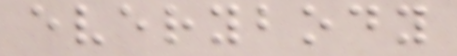everybody
